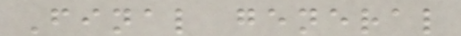Final general
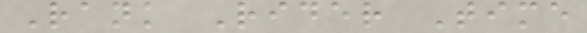Rank Rider Time
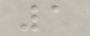1
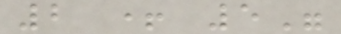2 + 5"
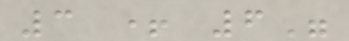3 + 6"
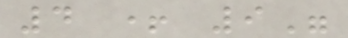4 + 9"
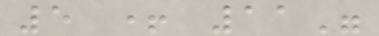5 + 11"
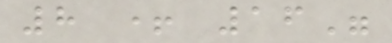8 + 16"
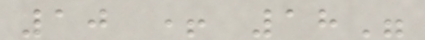10 + 18"
